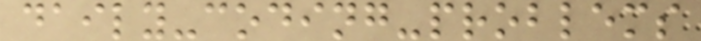daily-coding-problems
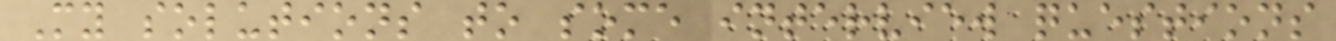My solutions to some interview questions
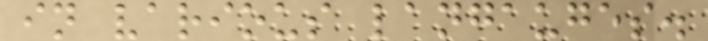in various langauges.
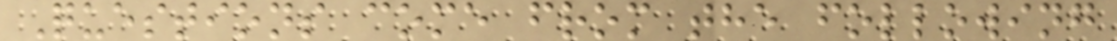Questions come from the following
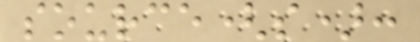source(s):
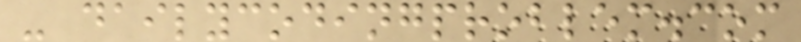- dailycodingproblem.com
